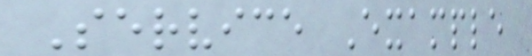Service Example
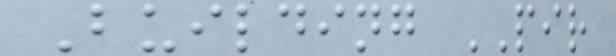Building PIR
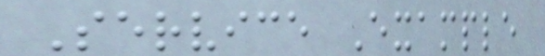Service Example
